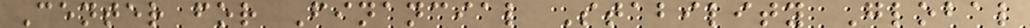Center for Financial Stability Global
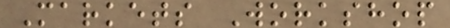Markets Workshop
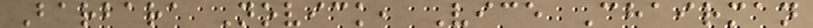Barbara Novick, Vice Chairman
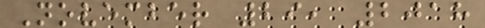November 29, 2018
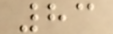83
